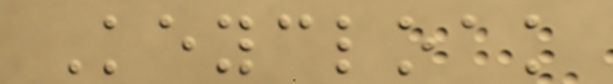Keycloak
